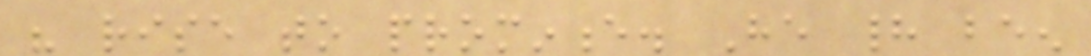his rise to prominence. He had been
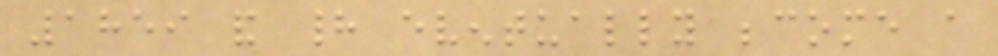1859 and had eventually become a
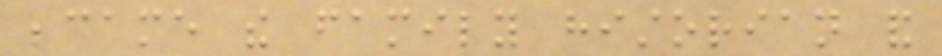became the family historian and
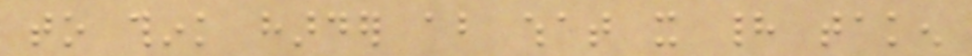to think harder about what it had taken
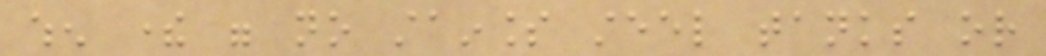when there were no stainless steel tanks or
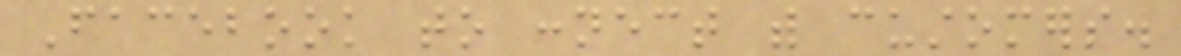Facebook to connect with customers.
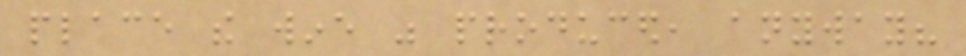place the wine was produced, anyway?
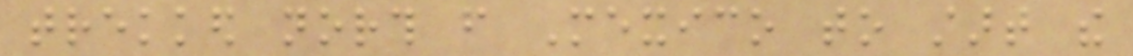trekked north from Mexico to start the
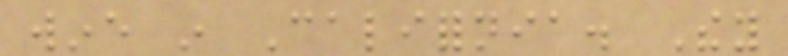wine in California. They
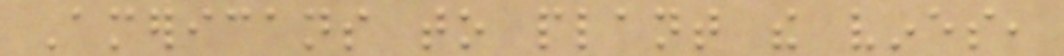Americans to plant the vines,
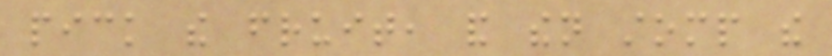pick the fruit, and then stomp the
